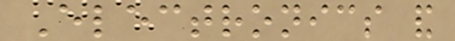Electronics and
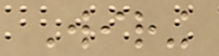Wiring
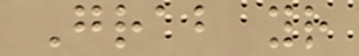Grab your
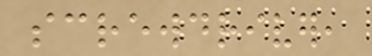screwdriver,
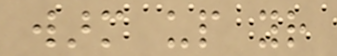warm up your
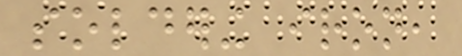soldering iron,
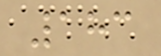183
